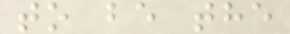to be the
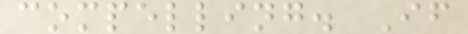compelling. If
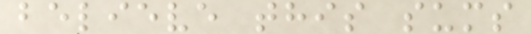believe this sums
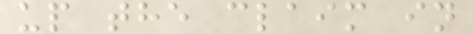up the claim in
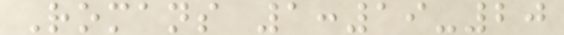Romans 1:19-20
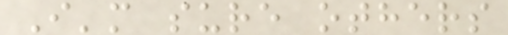I'm sure others
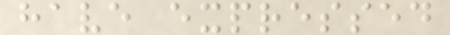have expressed
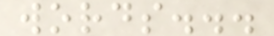words...
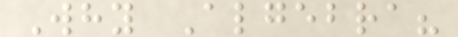Why Algebra?
